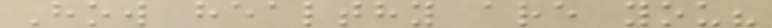How healthy are you?
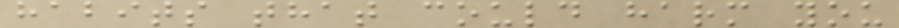habits that could harm you
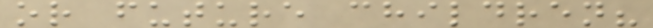or future children?
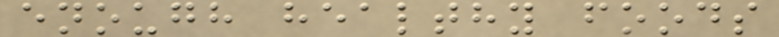enough healthy foods
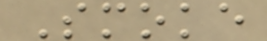Smoke
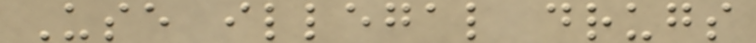Use illegal drugs
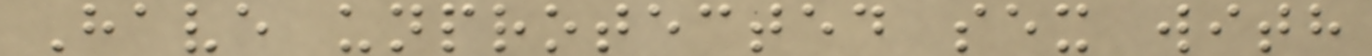Have unprotected sex with
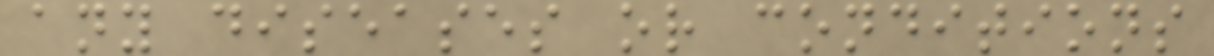any diseases or conditions
